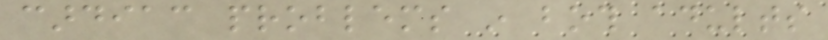cardiac problems in both adults
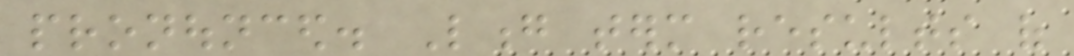pronounced. Long term results of
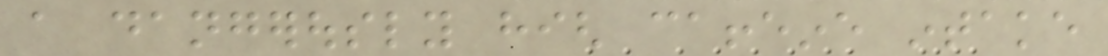a dangerously high caffeine intake
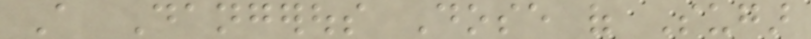A Dangerous Dose of Sugar
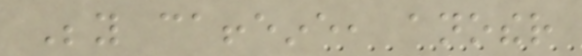Beyond caffeine, another
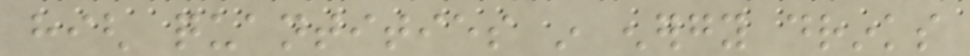high quantities in energy drinks
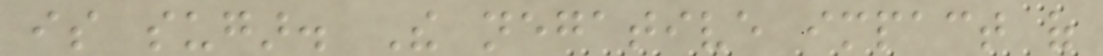is sugar. The negative impact of
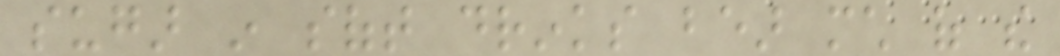sugar in soft drinks bear much of the
